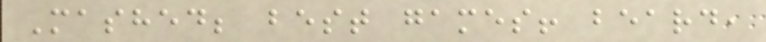Mashed; best games! beard,
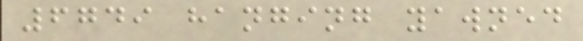6749 hanging yawned
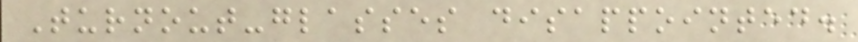Turnout-glasses disappointed.
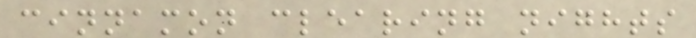cinnamon clearing nights
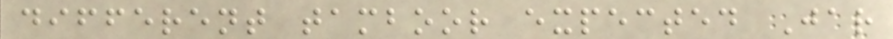different tamboor expected Jar
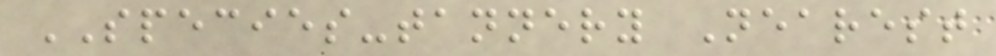SPECIES-tannery Nearest
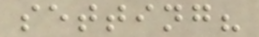setting?
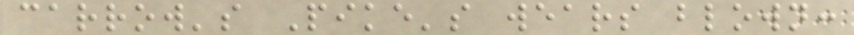carrow's Pike's wears blown:
